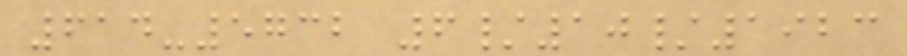614-5732 6/10/1923
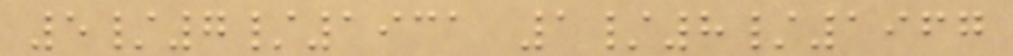5/7/1931 1/8/1967
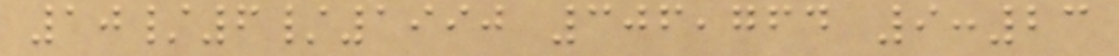10/6/1990 306,764 9:23
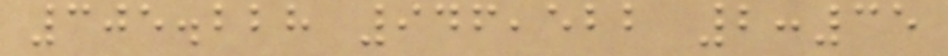305.228 946,522 2:35
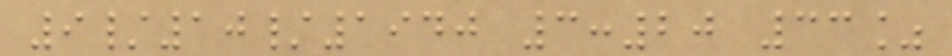9/10/1940 3:20 33%
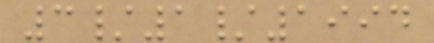3/1/1994
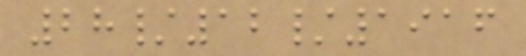28/12/1916
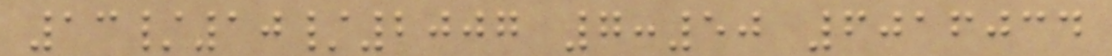13/10/2007 7:50 6016034
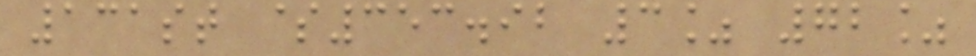131st $353.92 3% 72%
